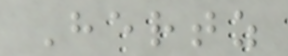Hertz
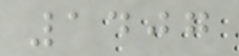1407
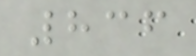836
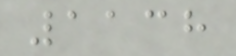1138
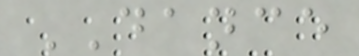DANCE
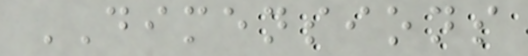DIMENSIONS
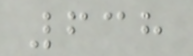638
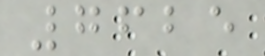7625
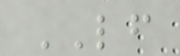LF
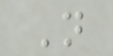N
